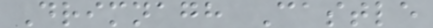Drimnagh Castle
